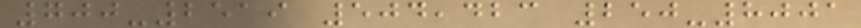700-2519 504,423 250-8001
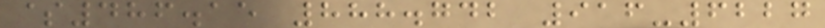$486.15 888.742 916-6227
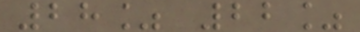28% 22%
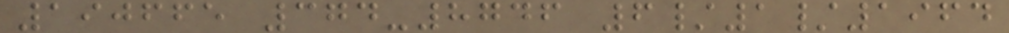190665 374-8746 6/1/1964
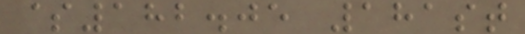$182.05 181st
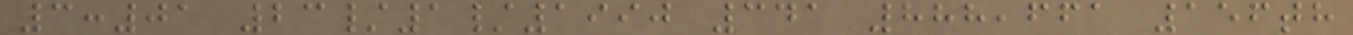3:01 23/1/1990 341 888,661 156th
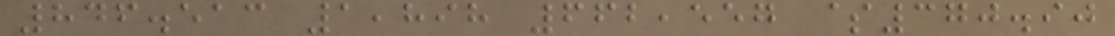846.513 1,898 662,557 $370.90
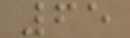65
